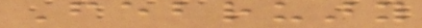February
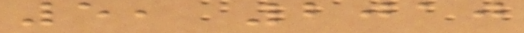5, 2010
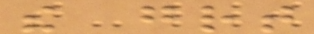the great
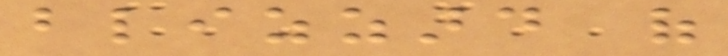blizzard of
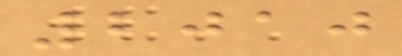2010
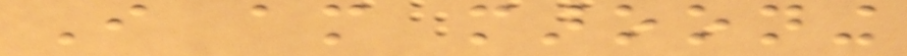I am marooning
